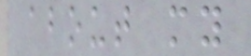about my
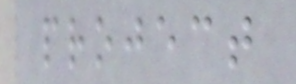project
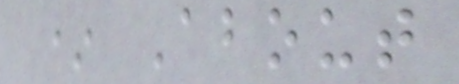* About
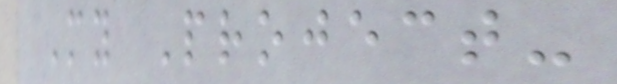My Project-
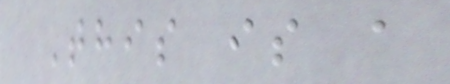This is a
